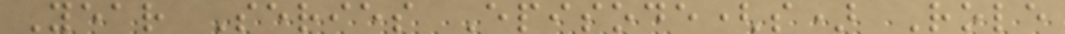Year Series Episode(s) Role
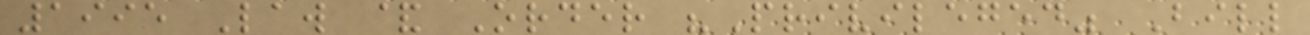1995 Law & Order "Privileged" Bill
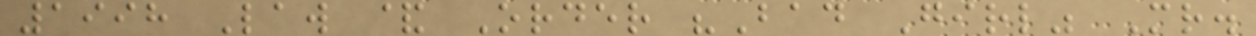1998 Law & Order "Bad Girl" Mr.
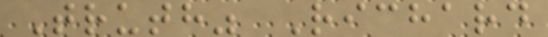Truth" Richard
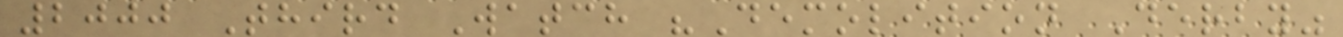2000 Third Watch "Demolition Derby"
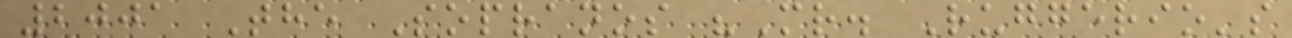2001 The Sopranos "Mr. Ruggerio's
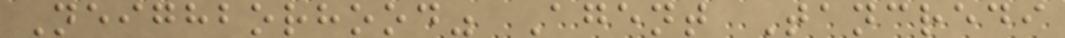Neighborhood" Agent Tancredi
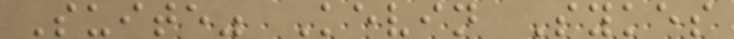Suite" Kevin Sykes
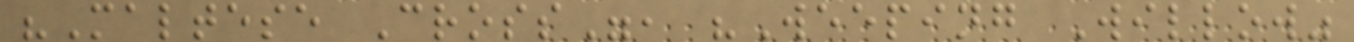"Maltese Cross", "Weeping Willow"
